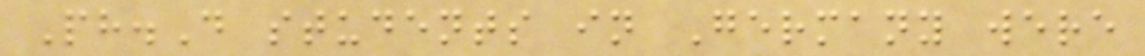Ph.D students in Germany were
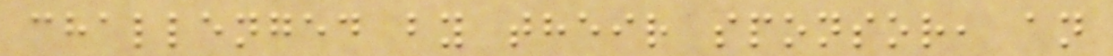challenged by their sponsor, an
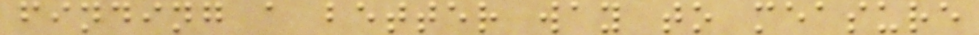finding a better way to measure
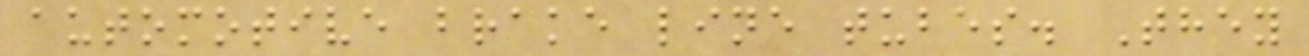automotive brake line tubes. They
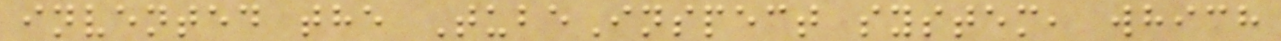invented the TubeInspect system, which
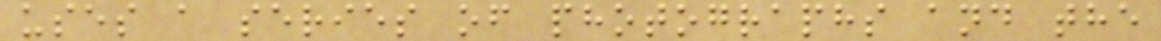uses a series of photographs and the
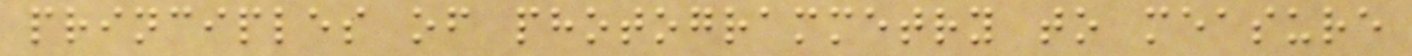principles of photogrammetry to measure
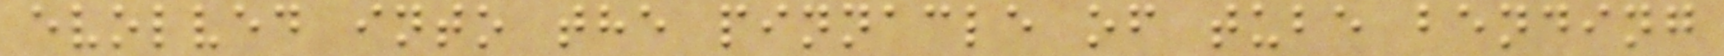evolved into the pinnacle of tube bending
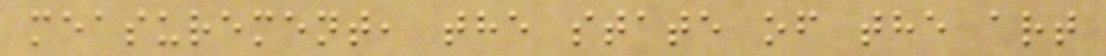measurement, the state of the art
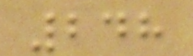248
